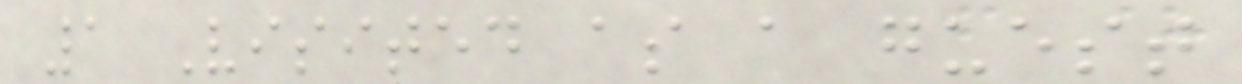1 Visited as a guest
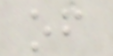of
